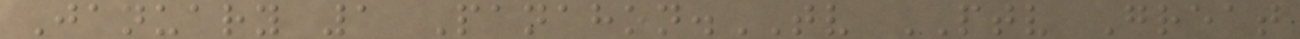January 1 Panahon.TV PTV Great
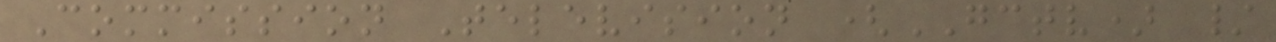Commission Television (GCTV) /
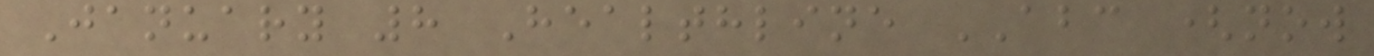January 8 Healthline ABC (now
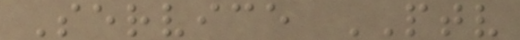Service PTV
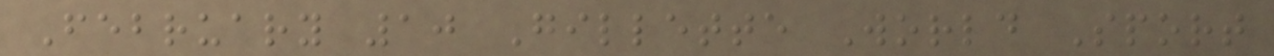February 10 Gillette World Sport
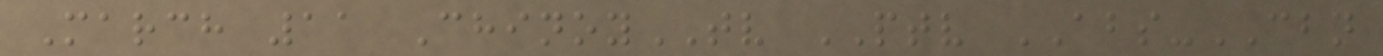March 11 ChinoyTV PTV ABS-CBN
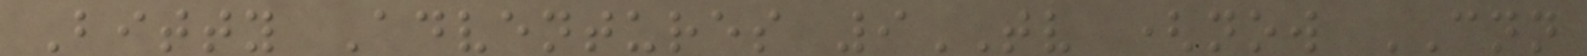Bitty Adventures 9TV (now CNN
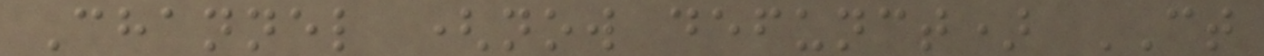Channel (now defunct) CT
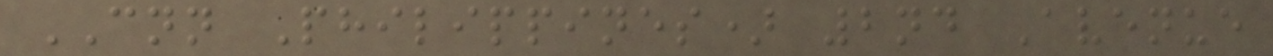CNN Philippines) 2nd Avenue
